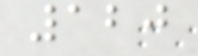120
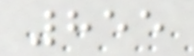855
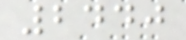2440
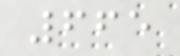665
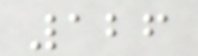126
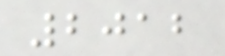2012
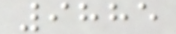9885
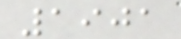1901
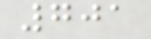701
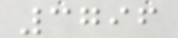3796
